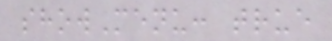showMenu: true
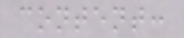content:
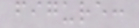figure:
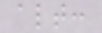alt:
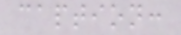caption:
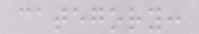category:
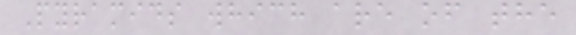Pyramids which are of the
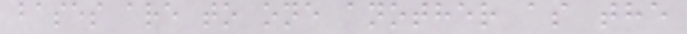bases are to one another as the
